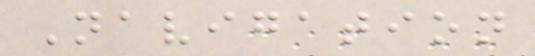Navigation
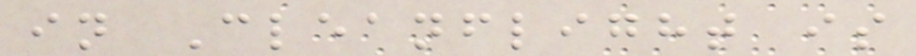in Cleanflight is
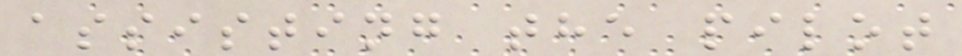assisting the pilot
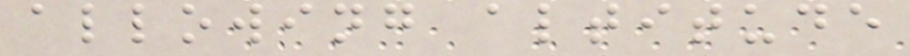allowing altitude
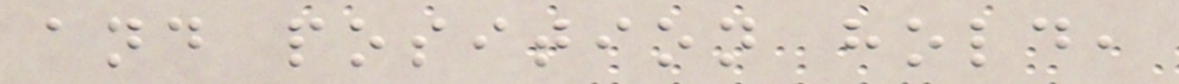and position hold,
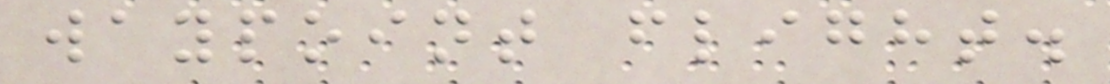waypoint flight.
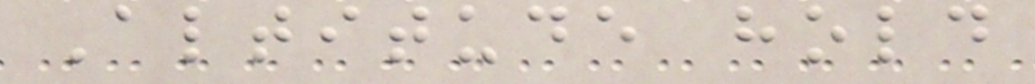Altitude hold
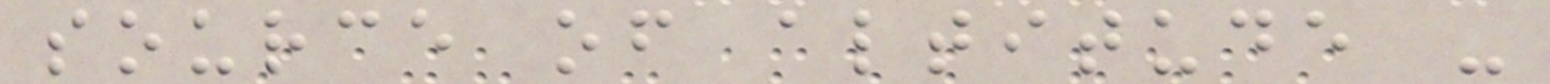source of altitude -
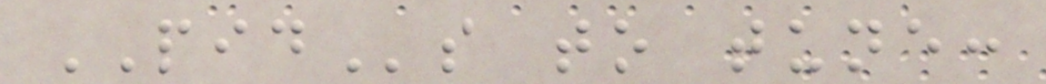PIDs to tune:
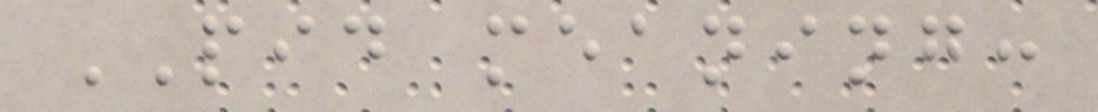PID meaning:
